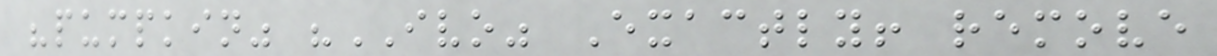"pumpkin" "IVO" Exactly! remove
